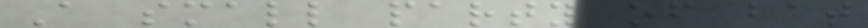A small party of bat
